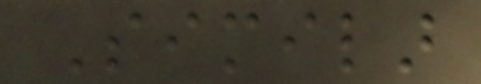Similar
